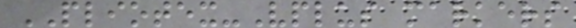PLIOTEX-Vplus markers
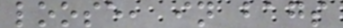loose, in bags
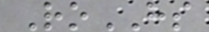RoHS
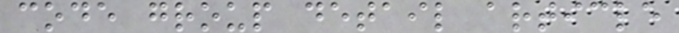code group detail article
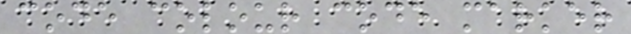code colour code marker
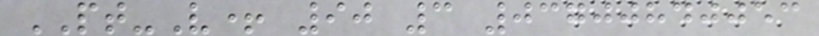PT-V+ 90 3 03700840053
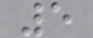5
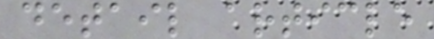detail article
